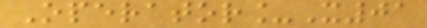Operator_X01
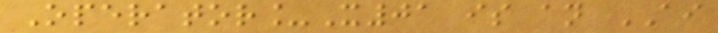Operator_X01 is an AI
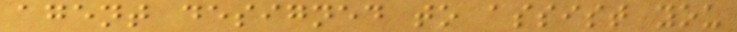agent designed to assist you
